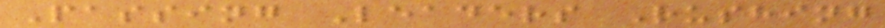Passing Leaders Rushing
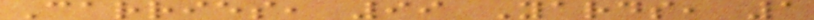Carries, 99 Yards, 1
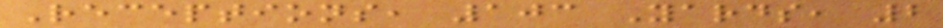Receptions, 103 Yards, 2
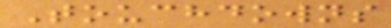Touchdowns
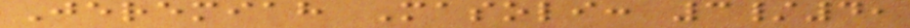Jeremiah Masoli: 3/4,
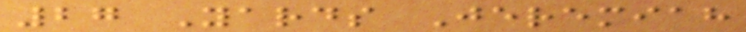27 Yards Jeremiah
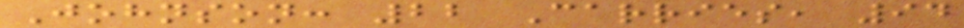Johnson: 22 Carries, 94
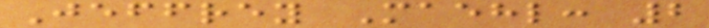Jeffrey Maehl: 2
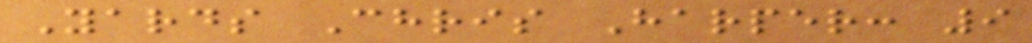Yards Chris Harper: 9
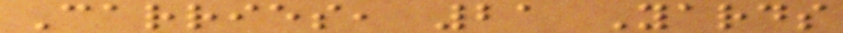Carries, 21 Yards
